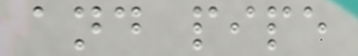and pipe
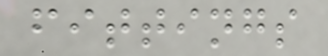fittings
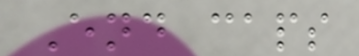End caps
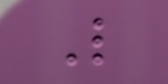L
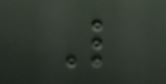L
